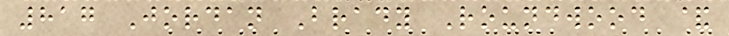817 Jordan Brady Roundwood &
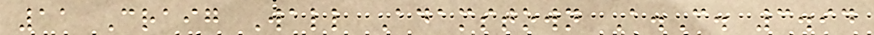11 Craig Wall Adamstown A.C. 3.94
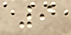9
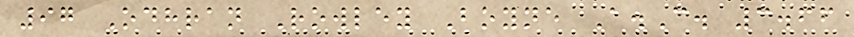97 Odhran Rowley Boyne A.C. 3.66
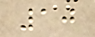10
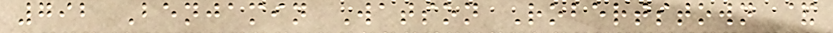792 Benjamin Watson Robertstown &
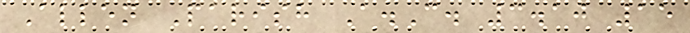Allen Parish A.C. 3.10 15
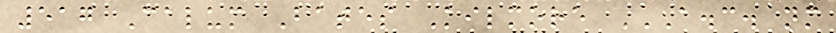517 Calum Bates Kilmore A.C. NM
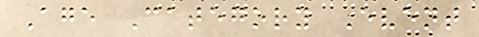Age Category Event
